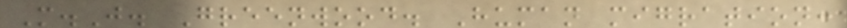M.J. Greenwood. Human migration:
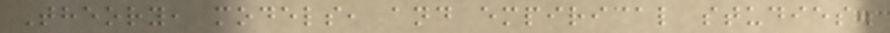Theory, models, and empirical studies.
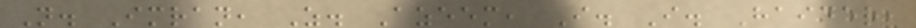N. Imran, Z. Azeem, I. I. Haider,
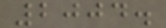2004.
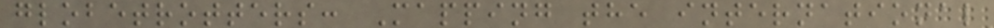globetrotters: Mapping the international
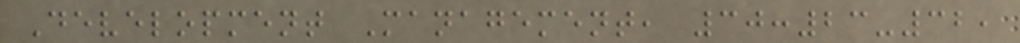Development Management, 30:23-32,
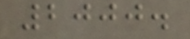2000.
